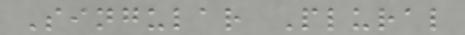Singular Plural
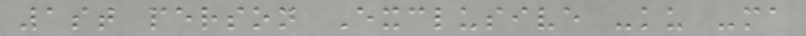1st person Exclusive -ku -ma
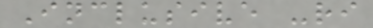Inclusive -ri
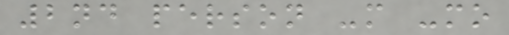2nd person -m -mo
